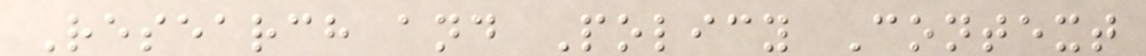Research and Policy Context
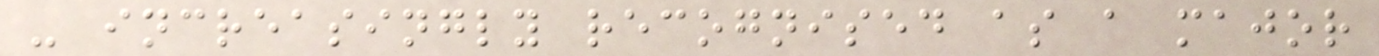- increasingly recognised as a major
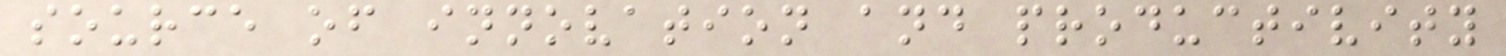source of innovation and productivity
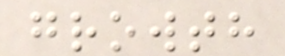growth
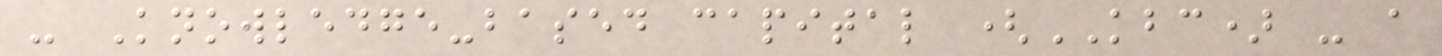- Knowledge-based capital (KBC) - a
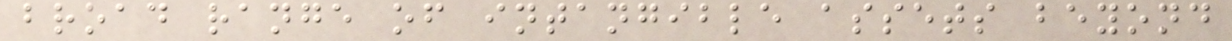broad range of intangible assets beyond
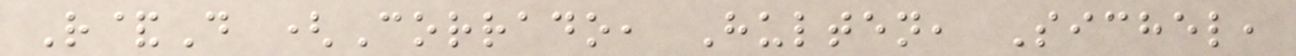R&D (Corrado, Hulten, Sichel,
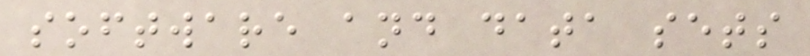software and data sets
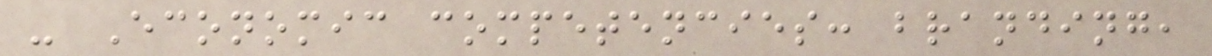- Economic competencies: branding,
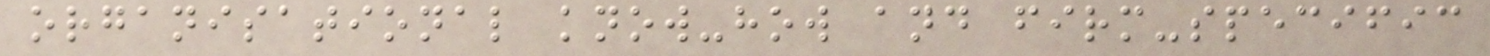organisational know-how and firm-specific
